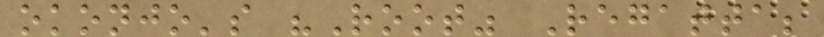okonjo's "Root" Regatta;
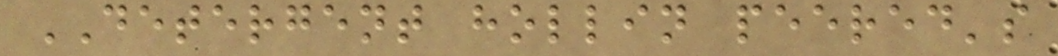DETERGENT hollin peered's
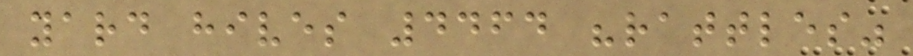yard hives 4464 "rattles"
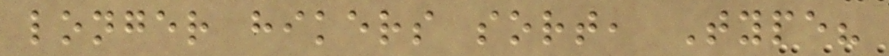longer hikers sort, Type?
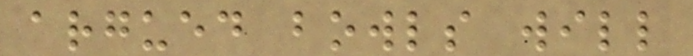argued bowls will
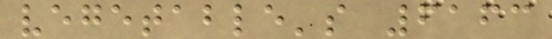vegetable's 6163
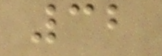32
